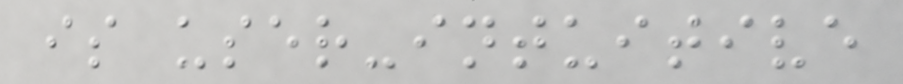is user-intuitive
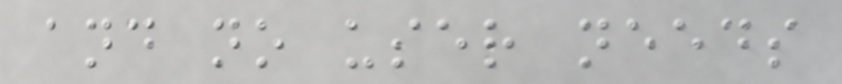and no user needs
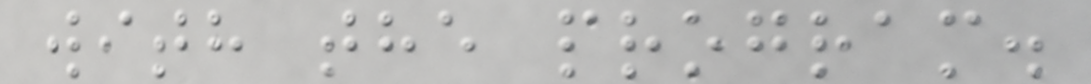with the program.
